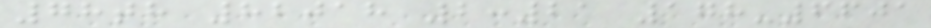78th 82018 2:21 178-6601
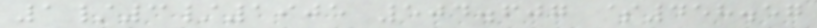1/3/1905 504.607 $458.57
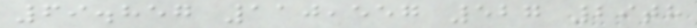69.857 110,557 527 29th
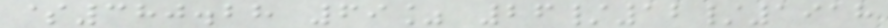$380.28 69% 26/12/1918
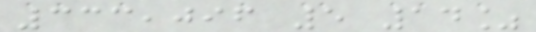333,096 5 14%
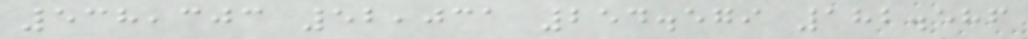538,303 52,031 254.579 182.586
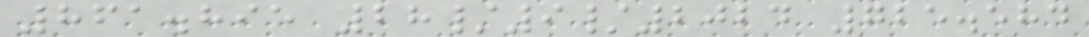861.895 28/9/2024 725.584
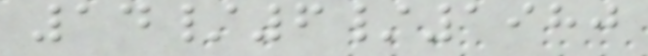14/6/1980
